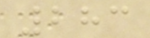283
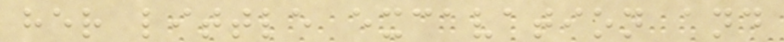her little excavation and
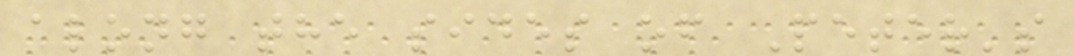along the sides of Peter's
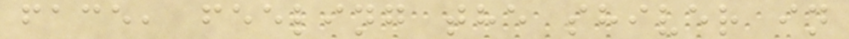face, feeling the shiver in
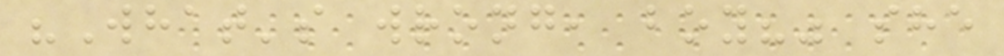"What's wrong, boy?" she
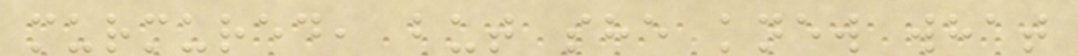murmured, but she knew what
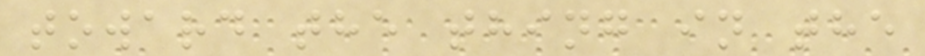toward the thing in the
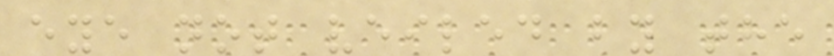eye not veiled by the
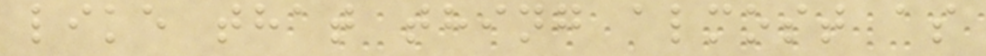like that thing almost as
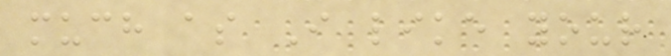much as I like your
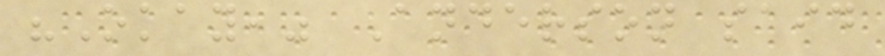"Okay," Anderson said
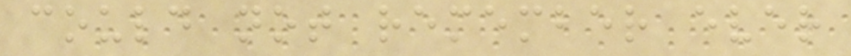could not remember ever
